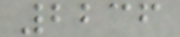2236
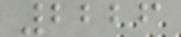2226
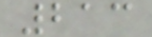213
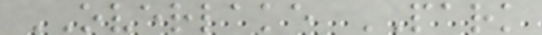OVERLAKE PARK
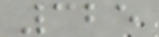325
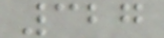327
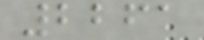2261
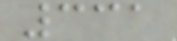331
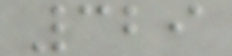329
